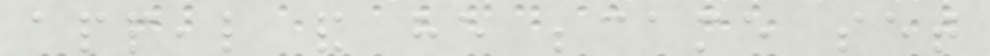appeal and he became set
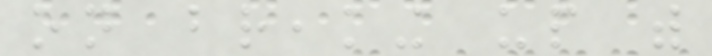on breaking up with
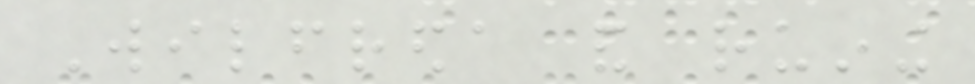Wilfreda and ruining
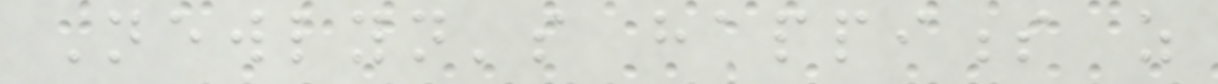Newlyn's happiness as
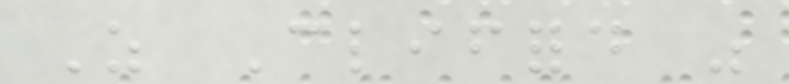As Clifford was
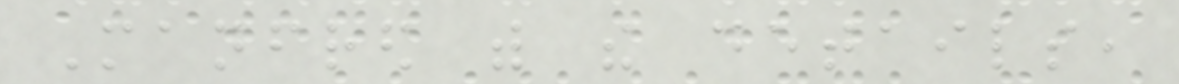Manfred with the details,
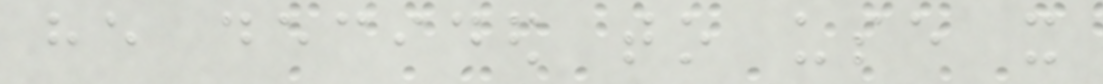he decided to use it
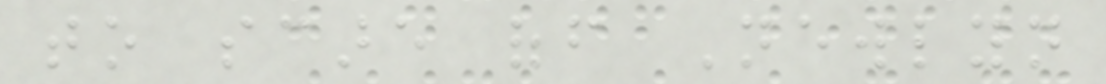to scare off Newlyn
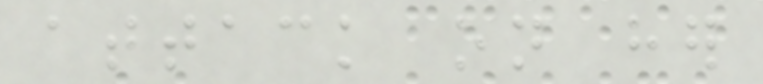attack on her
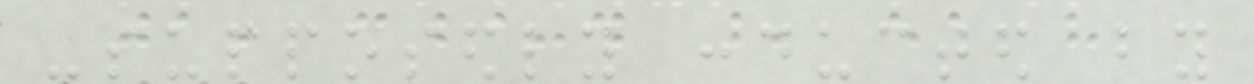-supposedly conducted by
